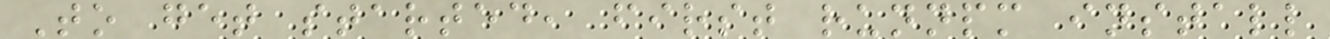To get started, first runnpm install
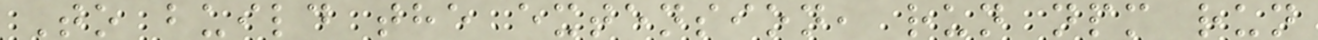To build the extension, run npm run
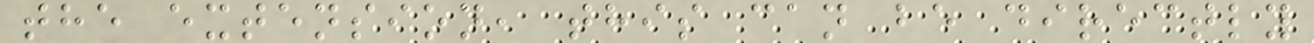the extension, this can be directly
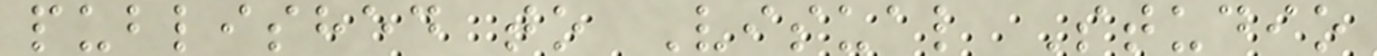published to Visual Studio
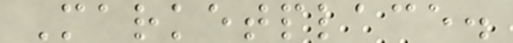Marketplace.
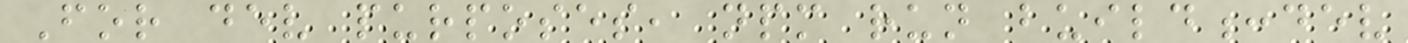For dev purposes, npm run build:dev
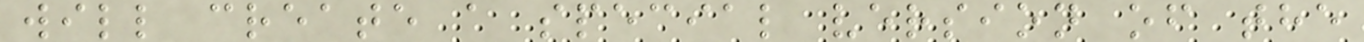will create a special version of the
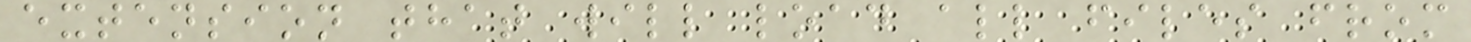extension that will load all files from
